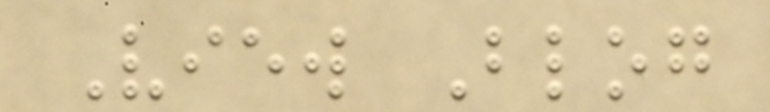View Blog
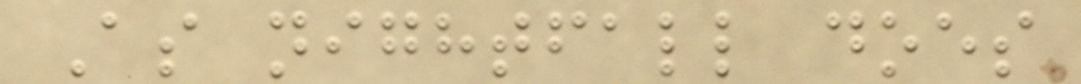As nightfall does
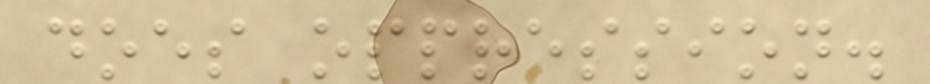does oppression.
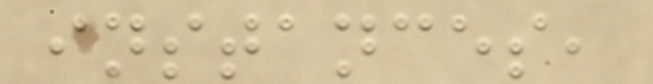instances,
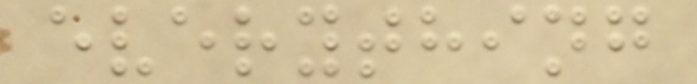everything
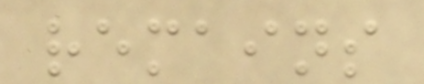remains
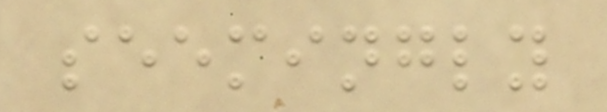seemingly
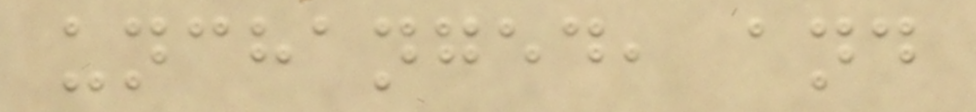unchanged, and
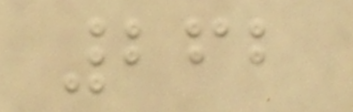262
